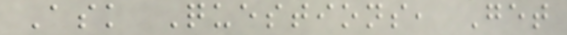Ask Questions, Get
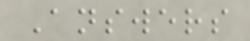Answers
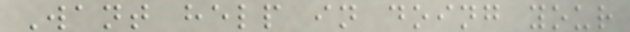Want help in doing your
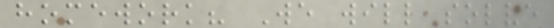homework? We will solve
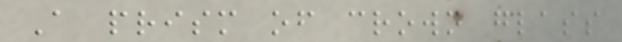A prism of crown glass
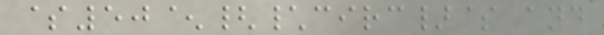$50^{\circ}$ and
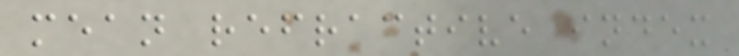mean refractive index
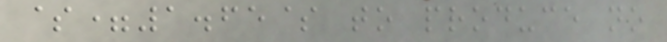$=1.65$ to produce no
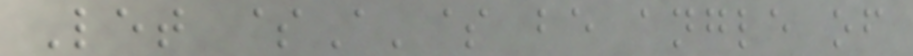Let $A'$ be angle of
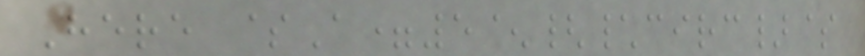Here $A=5^{\circ}$
